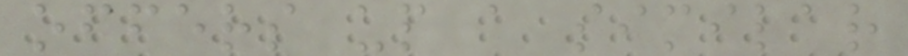offers up a similar
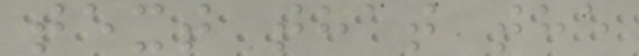text that the
